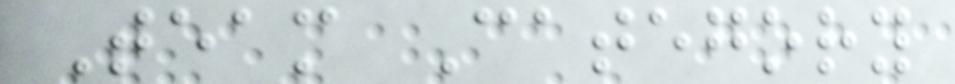Team Category
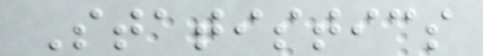Statistics
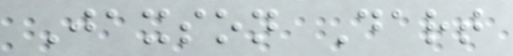Jaxson Dart
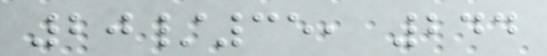20/35, 244
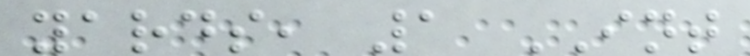yards, 1 INT
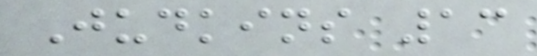Judkins 13
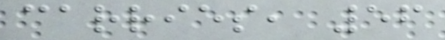carries, 56
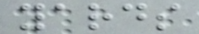yards
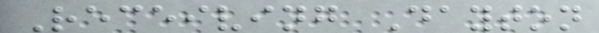Receiving Dayton
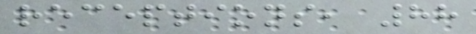receptions, 88
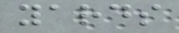yards
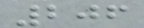206
